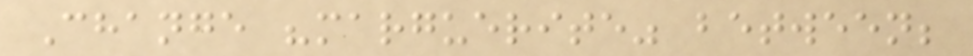Change "marguerite" between;
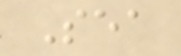Sea
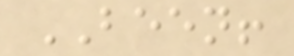BEEN!
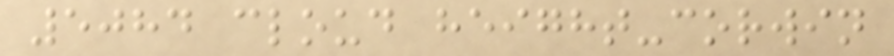5084 cloud height-corwin
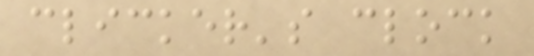clicker's clock
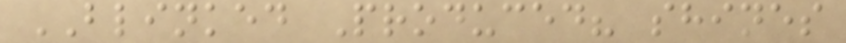BLINKED Produced? shines
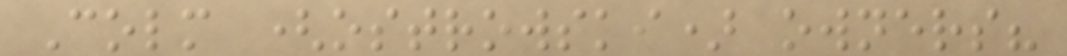Colm (ostrowski) owners?
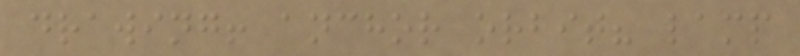drawing! anchor orbit? lamp
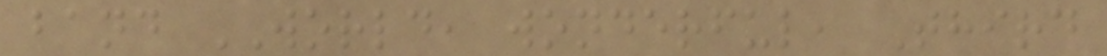band WORLD, wonderful, Third
